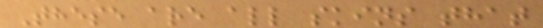These are all skins that
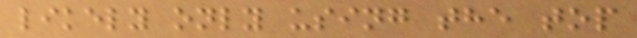likely only using the top
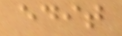edit
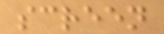screen
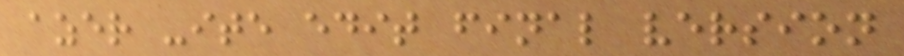azer -ite edit final version
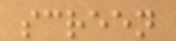screen
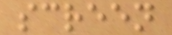screen
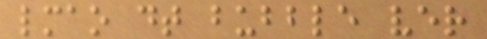lmao dt bubble ver
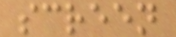screen
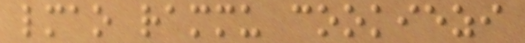lmao rammu cookiezi
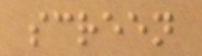screen
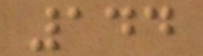144
